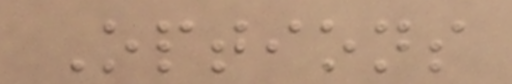Options
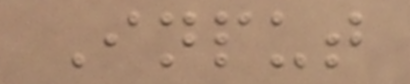Input
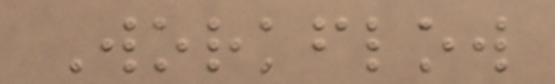Workflow
